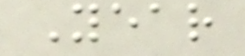Year
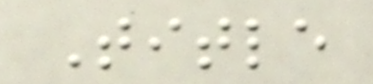Title
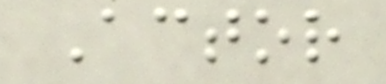Actor
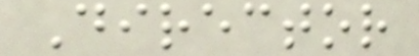Director
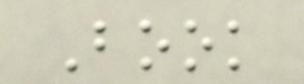Book
